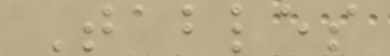Tables
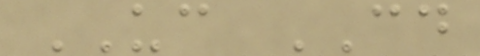UC CD
